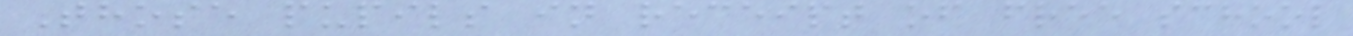Those pupils in receipt of free school
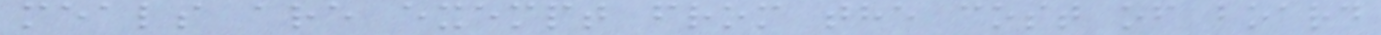meals are exempt from the cost of board
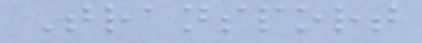Transport
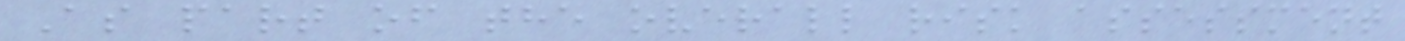As part of the overall risk assessment
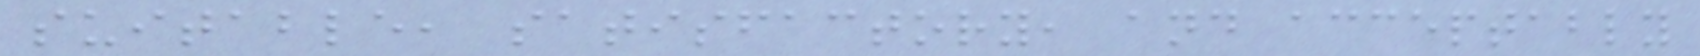suitable, satisfactory, and acceptably
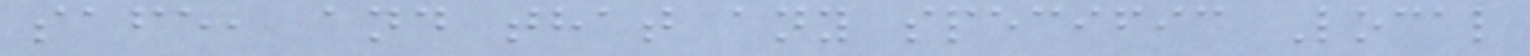safe, and that any specific Local
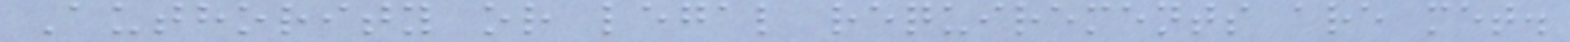Authority or legal requirements are met.
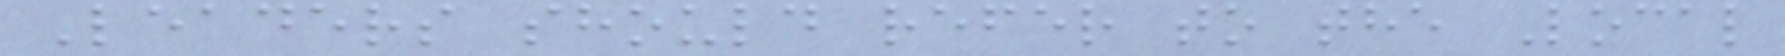Leaders should refer to the Local
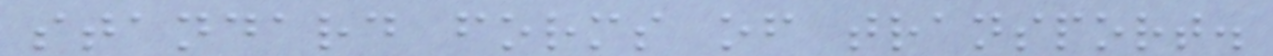standard forms of transport.
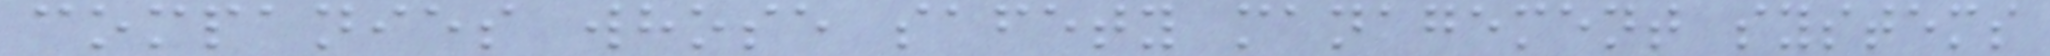companies whose safety management systems
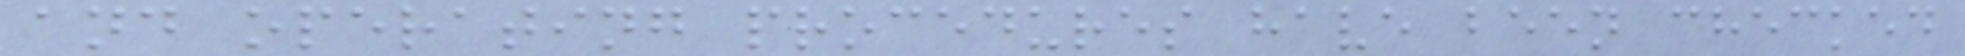and operating procedures have been checked
